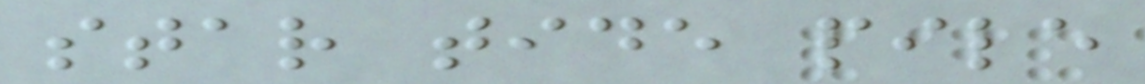star tide pile
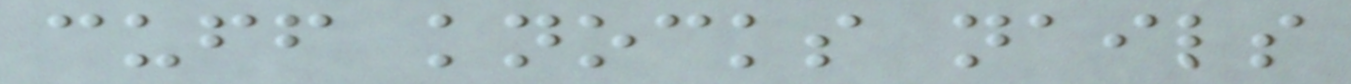cuff knocks nails
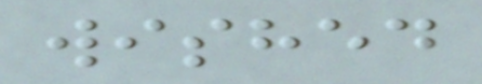wished
